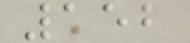152
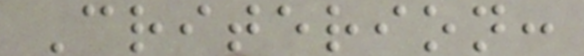Criterion:
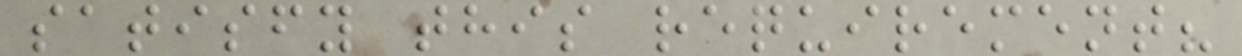satisfy this requirement?
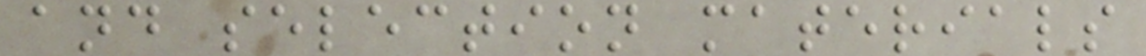and selection materials
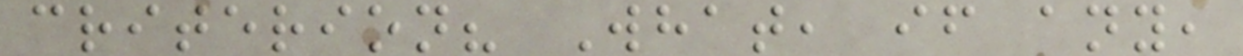criterion? What, if any,
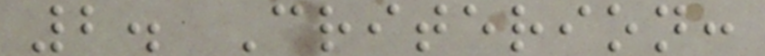2. Criterion:
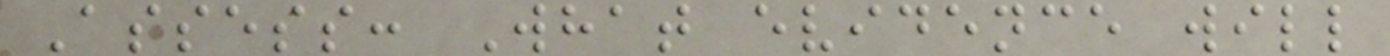Assess: What evidence will
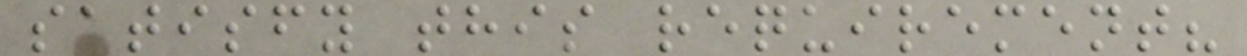satisfy this requirement?
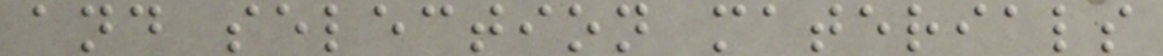and selection materials
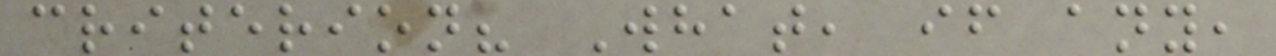criterion? What, if any,
